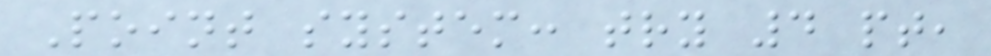Point system: try 4 pt,
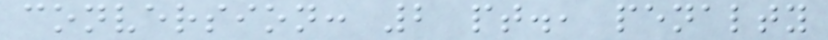conversion: 2 pt., penalty
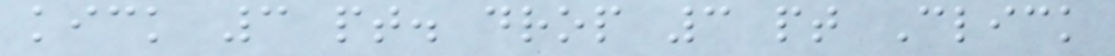kick 3 pt. drop 3 pt Click
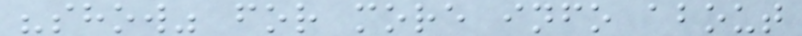"show" for more info about
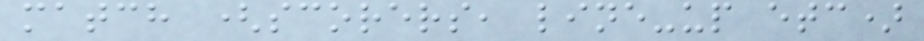match (scorers, line-up etc)
